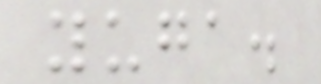yuga.
